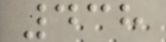438
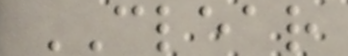CLEAR
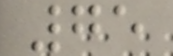75
